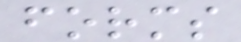forms
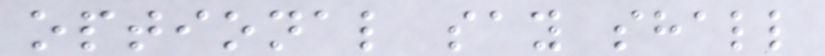optional say shall
